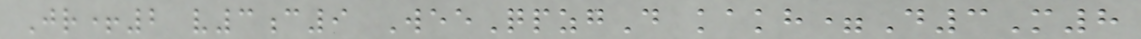Jr+2 v3c9 WeeQpzgD kakh=D3M8
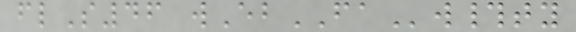flS46 wEbFAw#ty
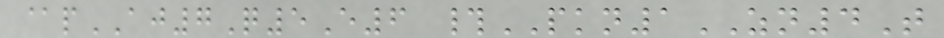@pAJ7Q5E6 #PKN1ZN4T
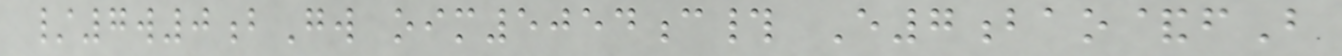/7w0bGw oim5054c# E7bao&fB
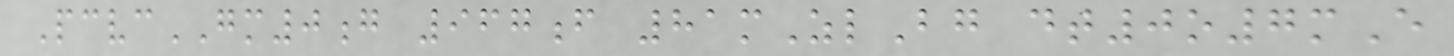PcvcGM0g 967f 81mZlBg dt0o7mE
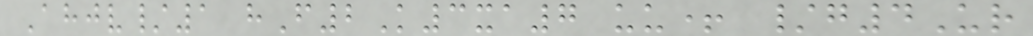Ahjv/1 hF2K3xa7 uu+ /g4Ur
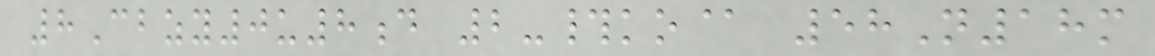8Cbzy0u8d 2-#ko@ 58N18m
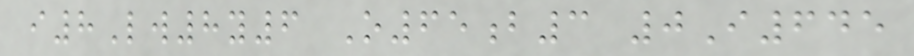i8Lw8y6 O65b3 0I645
